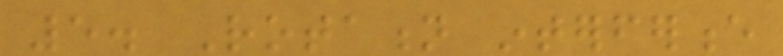5. Rotation interference
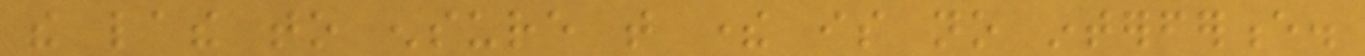the lathe to ensure that there is no interference.
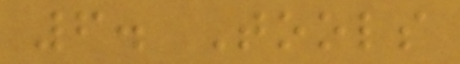6. Tools
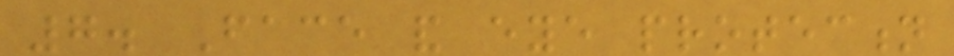7. Face and eye protection
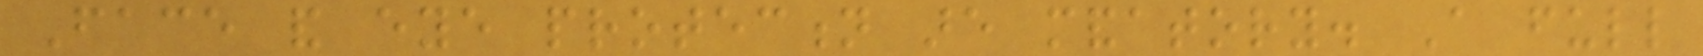Face and eye protection are mandatory. A full
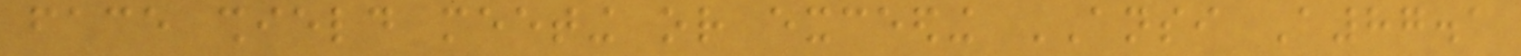face shield meeting or exceeding ANSI A87.1
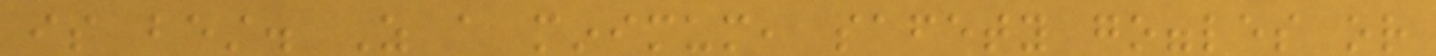is best. As a minimum, safety goggles or
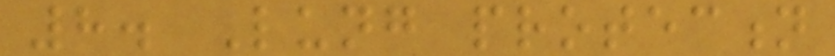8. Lung protection
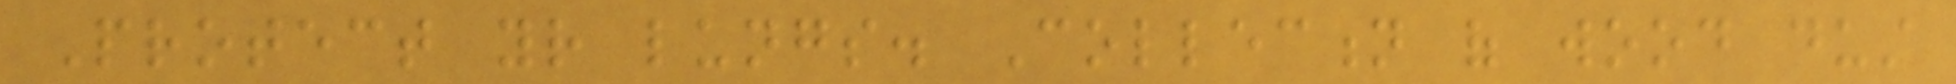Protect your lungs. Collection of wood dust
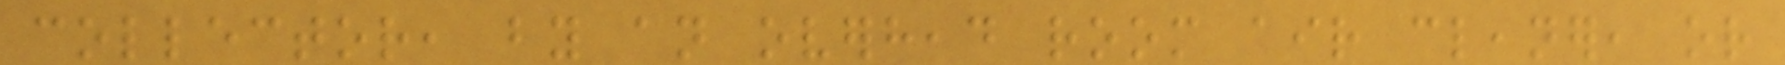collector, by an overhead room air cleaner, or
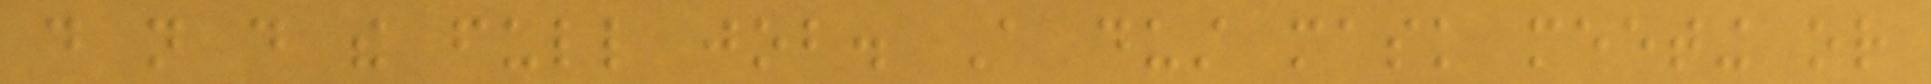do not do the full job. A dust mask meeting or
